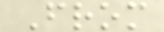From
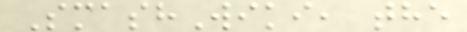SmashWiki, the
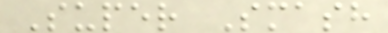Super Smash
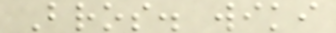Bros. wiki
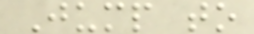Jump to
